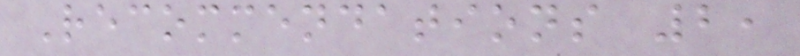Recommendations 2,
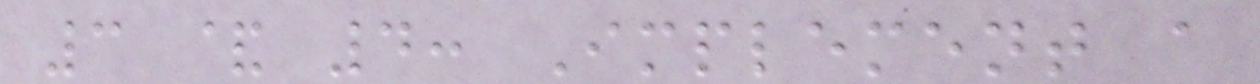3 & 4: Implement a
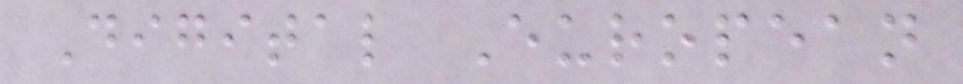Digital European
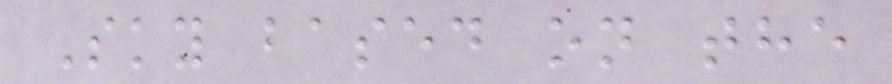Sky based on the
